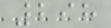298
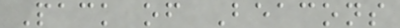Pack of Beacons
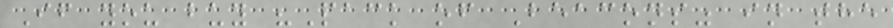If you buy "Pack of Beacons" in the
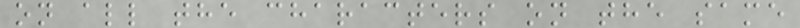on all the characters on the same
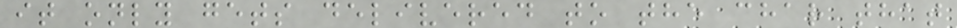it only gets delivered to the char that
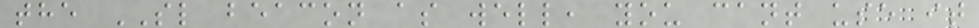the SL beacon as well, you cant use it
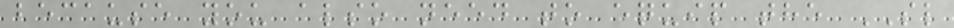because you also need to equip the SL
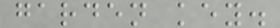garden key.
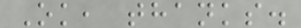Ok, thanks.
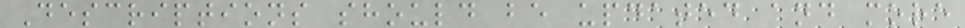Descriptions should be updated and more
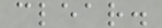clear.
